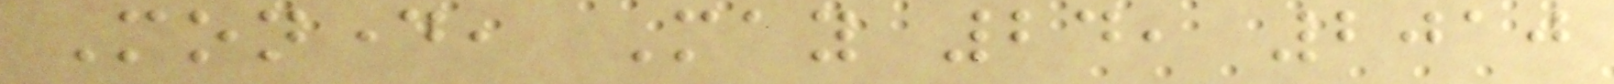Monday, May 24, 2010
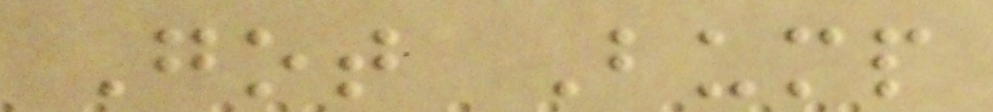Got Bump
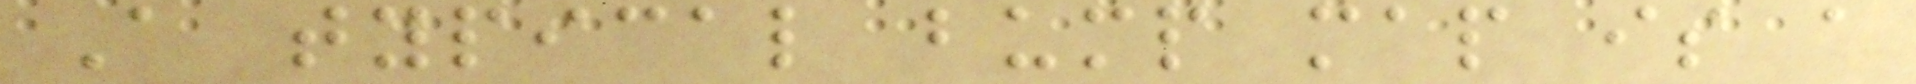A typical bump map is a
